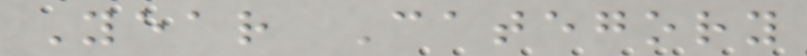Year Category
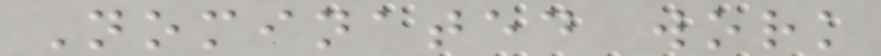Nominated work
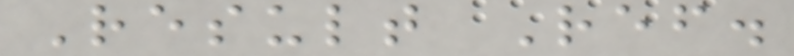Result Ref.
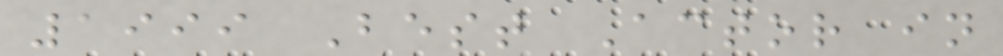1999 Best Actor in
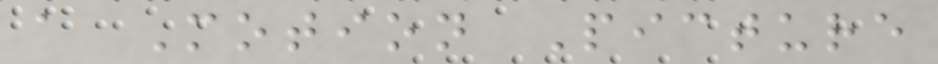a Motion Picture
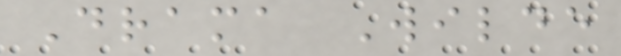Drama Wilde
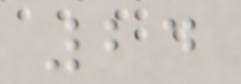24
